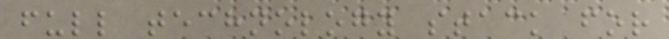full technology stack for
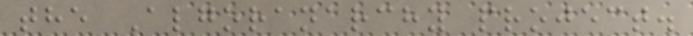the Algoranarchy project.
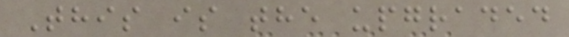This is the upgraded
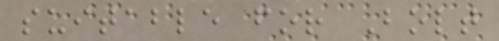suitable for Bolt
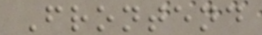Frontend
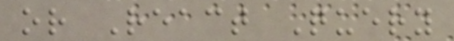or React Query
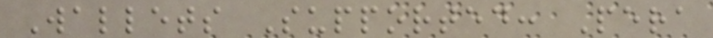Wallets Supported: Pera
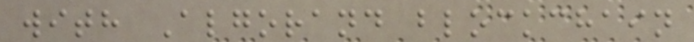with Algorand blockchain
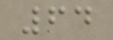64
